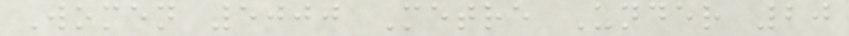Women 5000 Metre Under 20
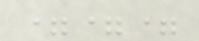===
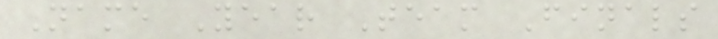Name Year Team Finals
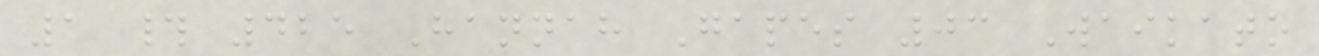1 # 425 Hannah Gapes 03 Waikato
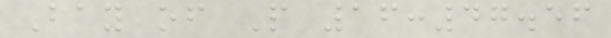Bay of P 16:47.56
